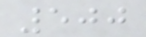500
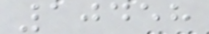10458
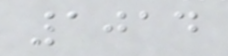1014
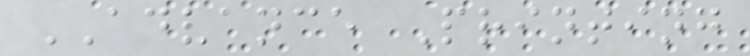ADVANCE Printing
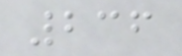236
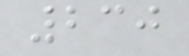230
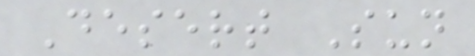Desert Sun
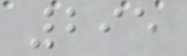295
